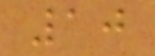10
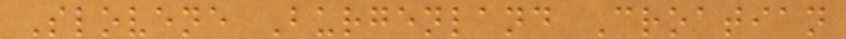Slovene Burgenland Croatian
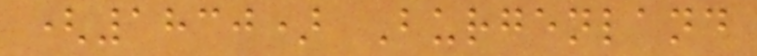(1830) Burgenland
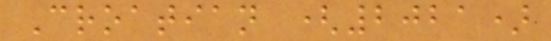Croatian (2021)
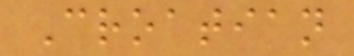Croatian
